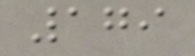179
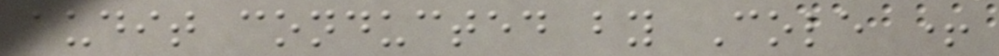audit conducted by Cole +
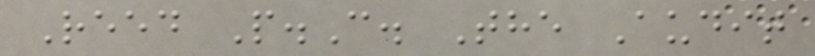Reed P.C. The Audit
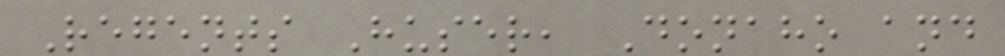Regents Huser, Donaho and
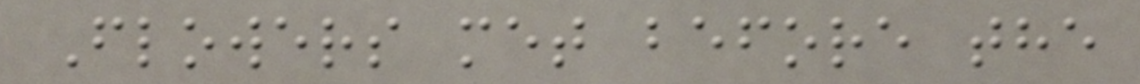Flowers met before the
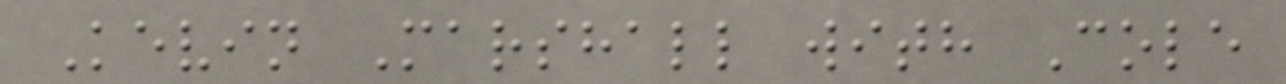Kevin Marshall with Cole
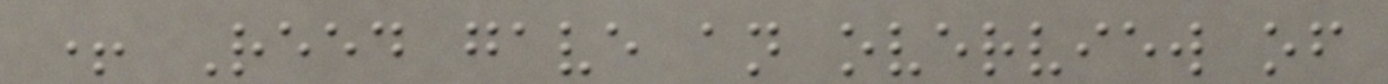+ Reed gave an overview of
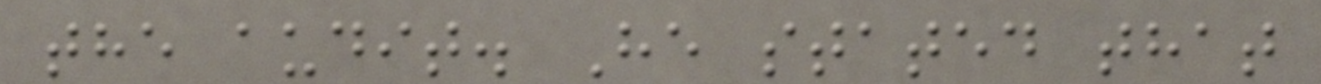the audit. He stated that
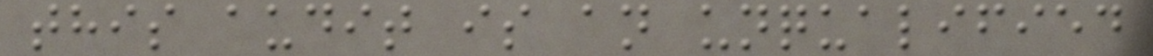this audit is an unqualified
